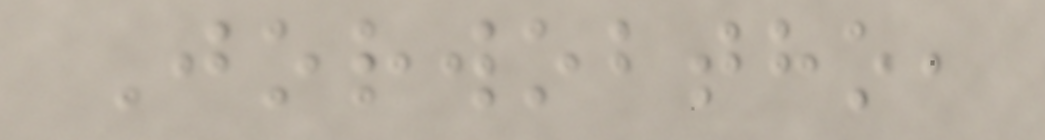Jorwobtho,
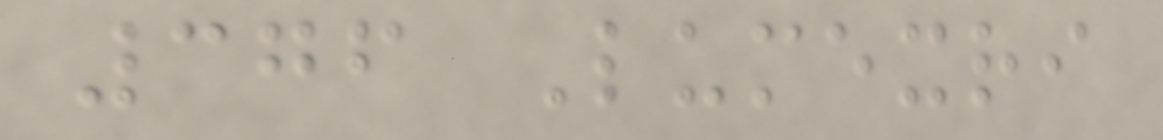376 Lumexri
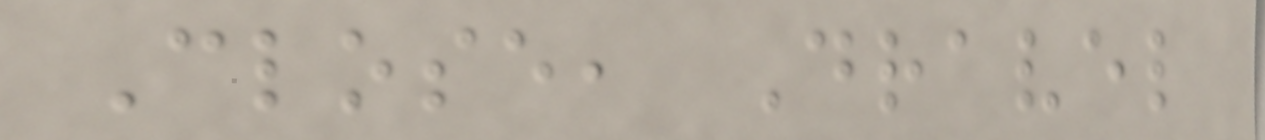Close, Dravel
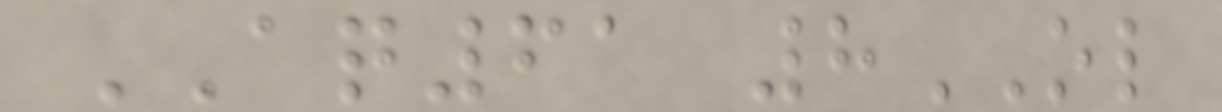AQ61 8OL
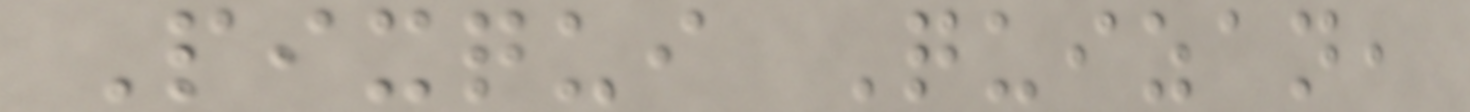Pixqui Quizan,
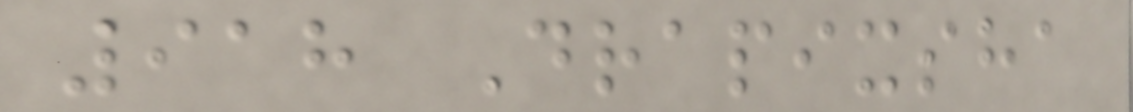918 Drapixsha
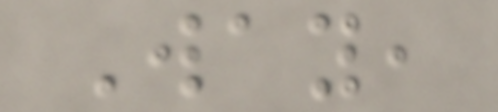Way,
